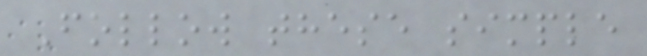Follow these simple
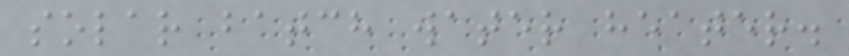solar batch water heater.
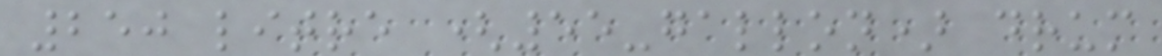250 litre (55-gallon) drum
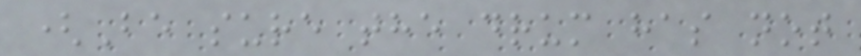(Be sure the drum has not
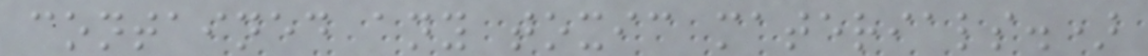contained any toxic materials.)
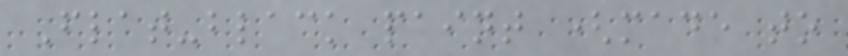Flat-black paint (made to
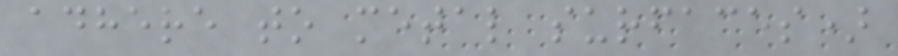adhere to metal surfaces)
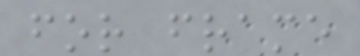for frame
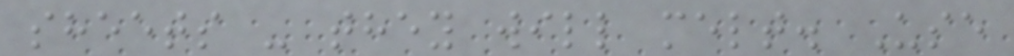sheets - they will melt. Use
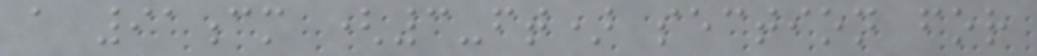a 91cm (3-ft) section for
